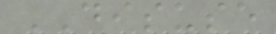DISUSE
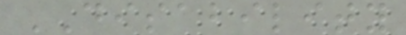DISABILITY
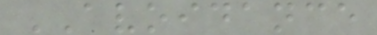AVOIDANCE
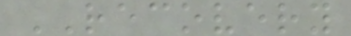RECOVERY
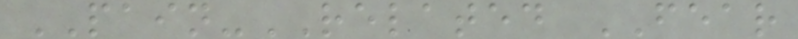PAIN-RELATED FEAR
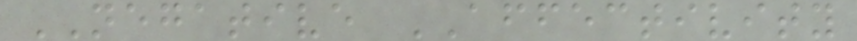NEGATIVE AFFECTIVITY
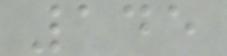145
